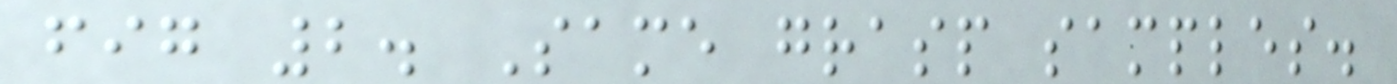fig 2. Same grasp samples.
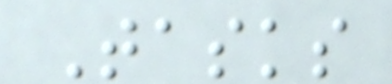Tasks
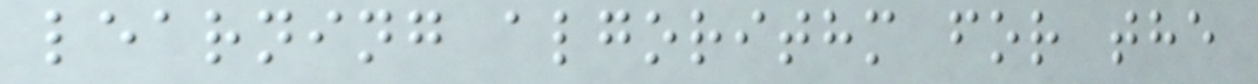learning algorithm for the
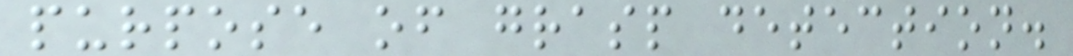purpose of grasp detection.
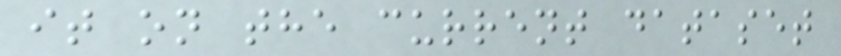it on the current dataset
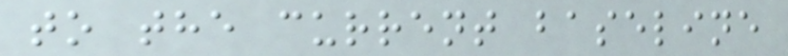to the current baseline
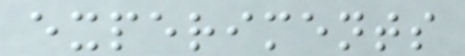experiments
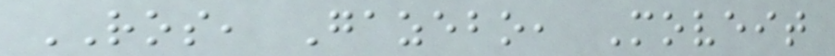ROS, Gazebo, Moveit
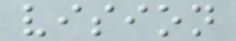vision
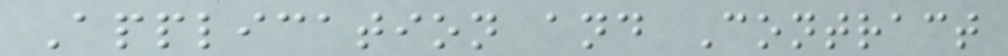Application and Contract
